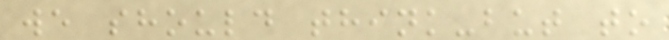we should think-but to
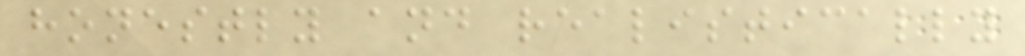honestly and realistically
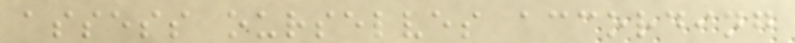assess ourselves according
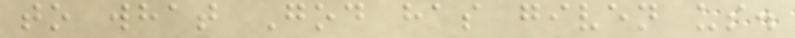to what God has given us.
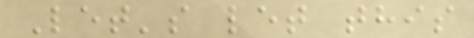Let's let this
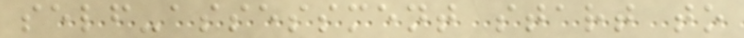self-assessment start to
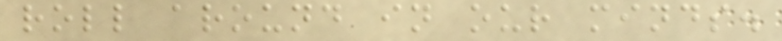roll around in our minds.
